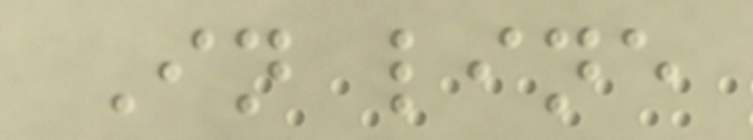In line
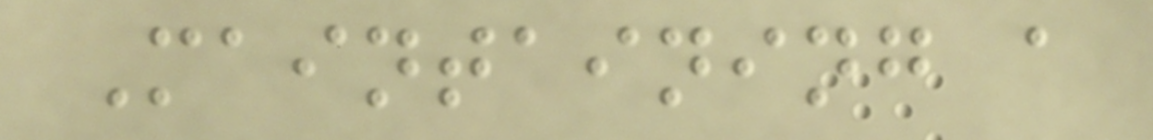Maintaining a
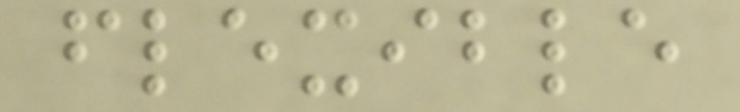flexible
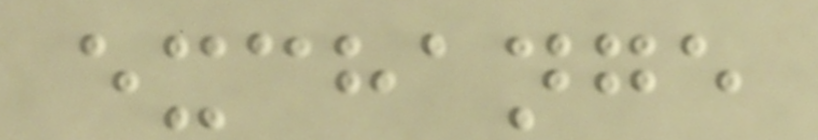exchange
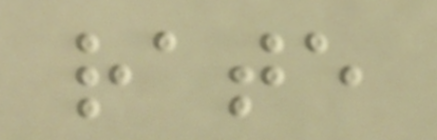rate
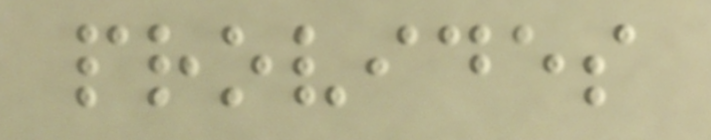provides
